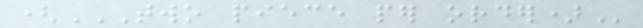(TWO PIECE PER ORDER)
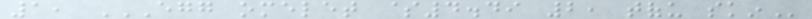1, EGG OMELET $4.49 2, TOFU SKIN
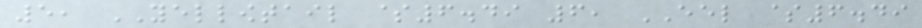5, YELLOWTAIL $6.49 6, EEL $6.49
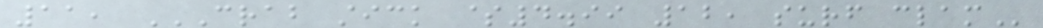11, CRAB STICK $4.99 12, SURF CLAM
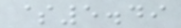$5.49
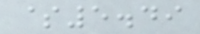$5.49
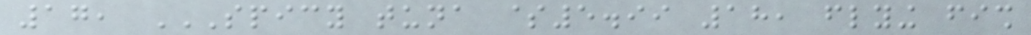17, SPICY TUNA $5.99 18, FLYING FISH
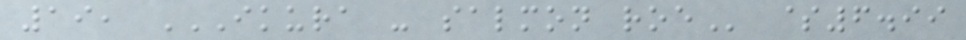19, IKURA - SALMON ROE $6.99
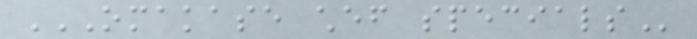OMAKASE CHEF SPECIALS
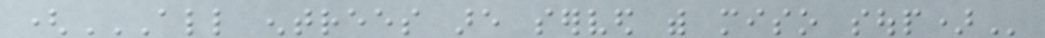(ALL ENTREES ARE SERVED WITH MISO SOUP)
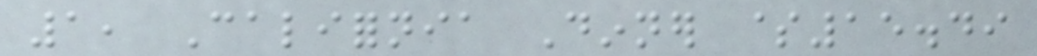1, California Dinner $15.49
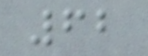62
